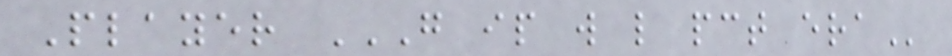Player G IP W L PCT ERA
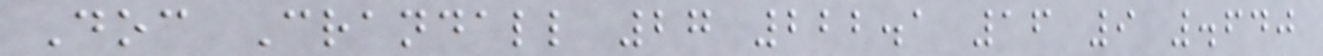Doc Crandall 27 222.1 16 9 .640
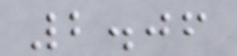2.06
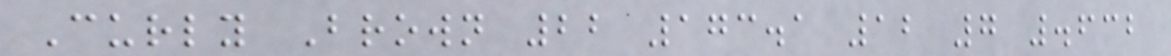Curly Brown 22 173.1 12 7 .632
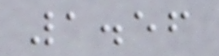1.56
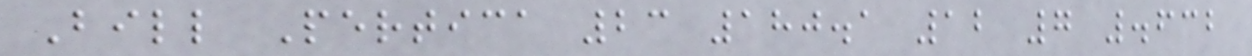Bill Pertica 23 180.1 12 7 .632
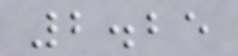2.25
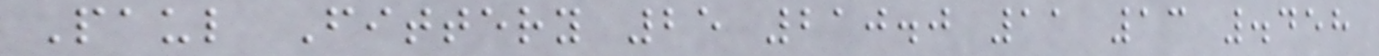Paul Fittery 25 210.0 11 13 .458
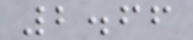2.66
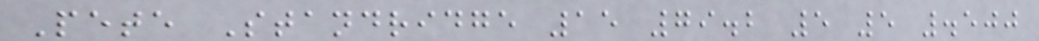Pete Standridge 15 79.2 5 5 .500
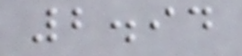2.94
